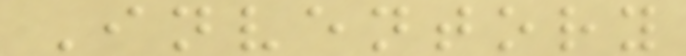Inventory
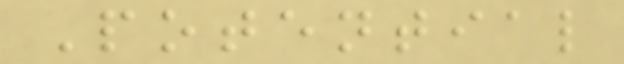Potential
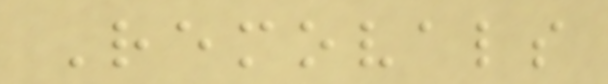Removals
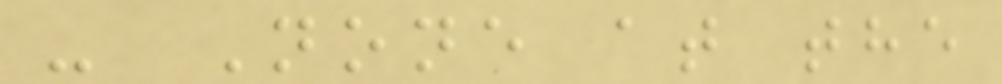- None at the
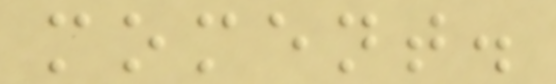moment.
